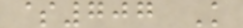$707 K
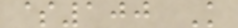$100 K
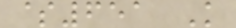$651 K
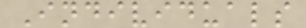Individuals
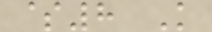$8 K
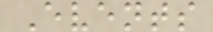Events
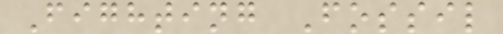Fighting Fossil
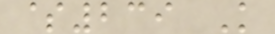$239 K
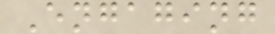Engaging
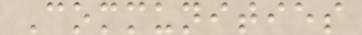Communities
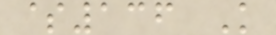$136 K
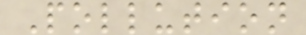Pollution
